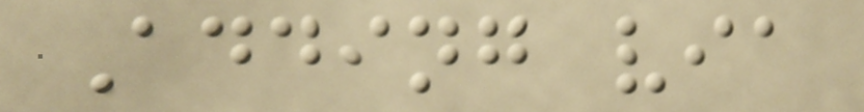Adding via
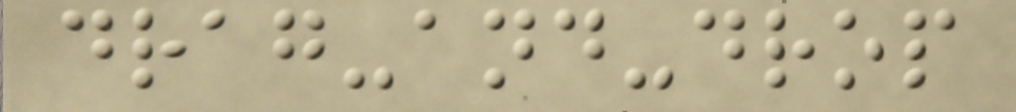drag-and-drop
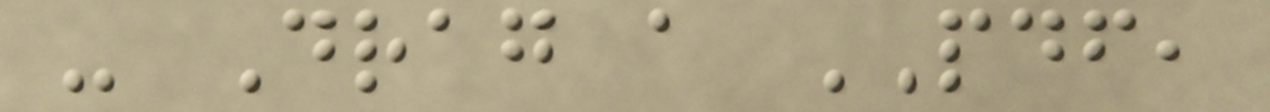- Drag a PDF,
